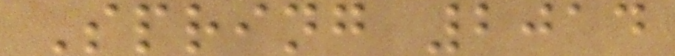Spring 2014
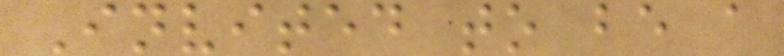Invited to be a
